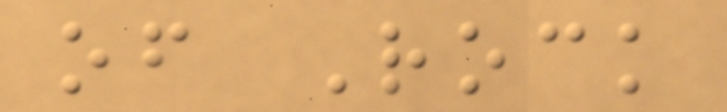of Rock
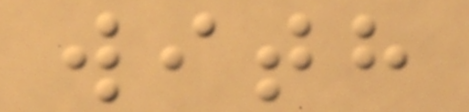with
